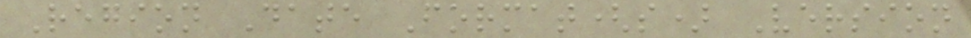Region Date Format(s) Version
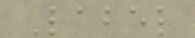Label
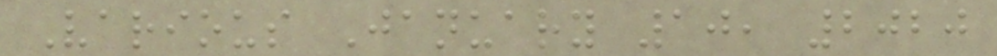Various January 10, 2020
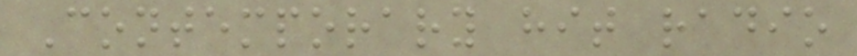Contemporary hit radio
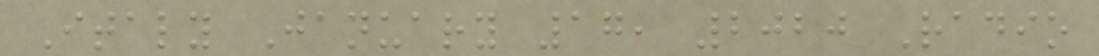Italy January 17, 2020 Radio
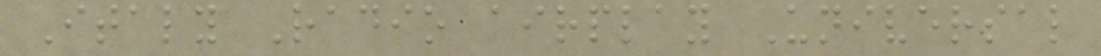Italy Radio airplay Universal
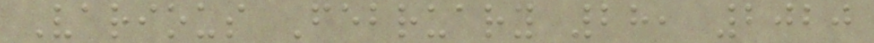Various February 28, 2020
